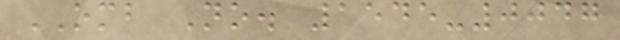OMB No. 1545-0047
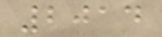2014
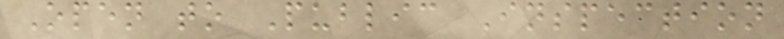Open to Public Inspection
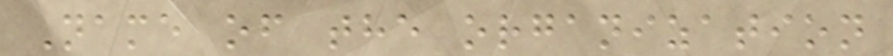Name of the organization
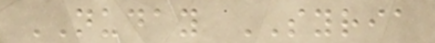NUDAY SYRIA
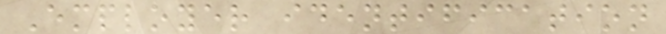Employer identification
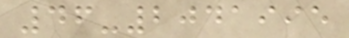46-2041995
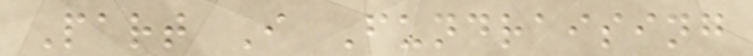Part I Fundraising
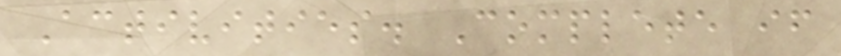Activities. Complete if
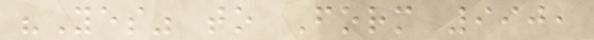"Yes" to Form 990,
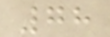78
